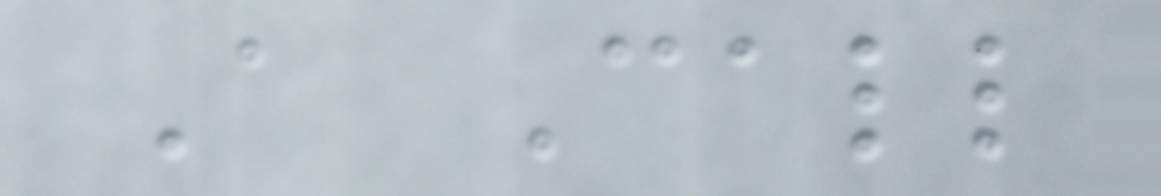A Call
